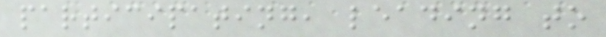participating, leading to
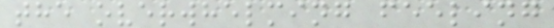the overwhelming feeling
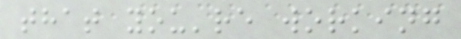that you're working
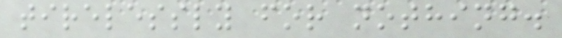tirelessly for nothing.
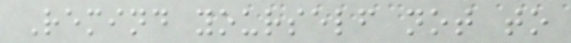Remind yourself not to
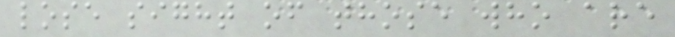lose sight of those who are
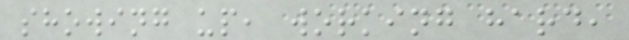showing up, working hard,
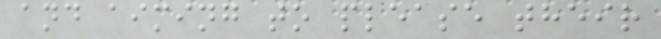and aiming to please their
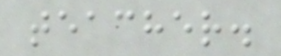teacher.
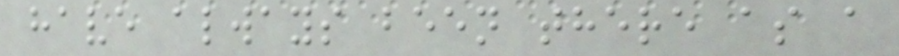have always been there as a
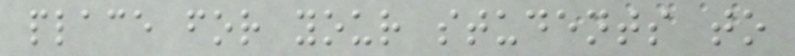place for your students to
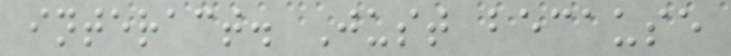interact. Just because
